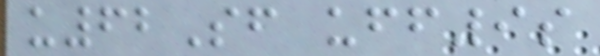u62Sf uff9s
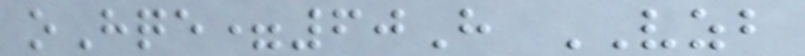oHqe=60H VZB
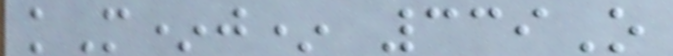kM*j* 339O
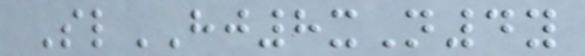SlHJ8xN4y
